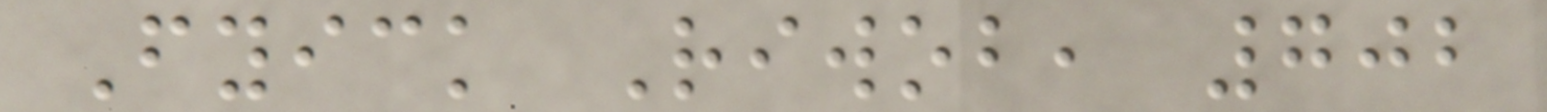Fyick Riwob, 702
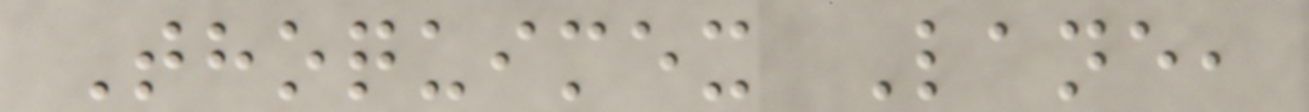Thoquimex Lane,
